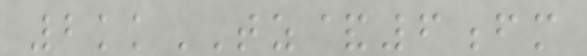2kkTZ&6fm
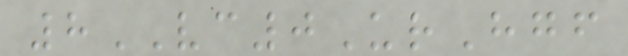8VC0UrHgf
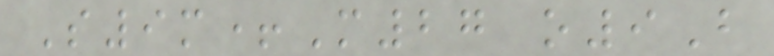S9m+M27 o9B
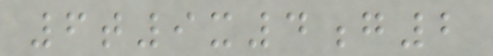6t9x4g2
